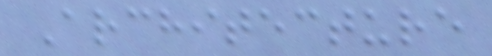Architecture
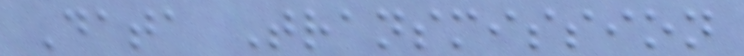Data Transmission
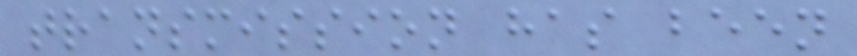transmission has been
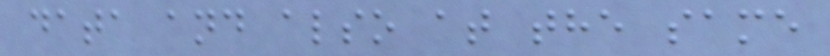data and also at the same
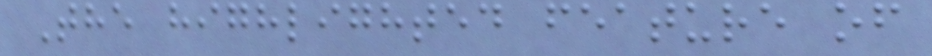The highlighted feature of
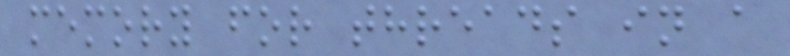memory for threads in a
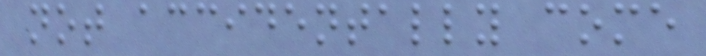not accidentally come
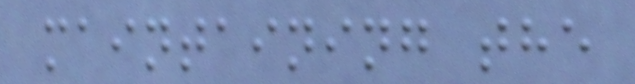maintaining the
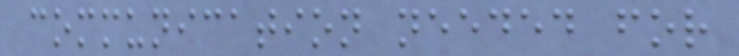communication needed for
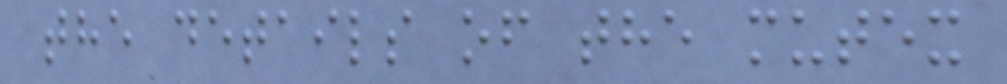the details of the mutex
